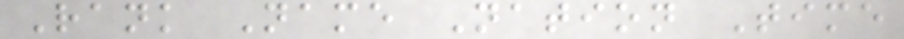Rank Name Nation Time
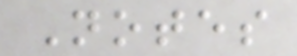Notes
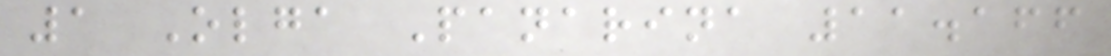1 Olga Panarina 11.166
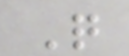Q
